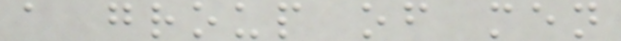a group of men
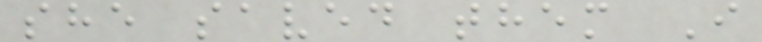she saved them I
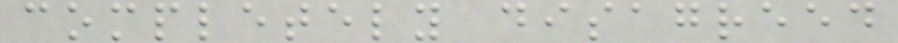completely disagreed
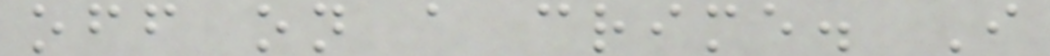off on a crime. I
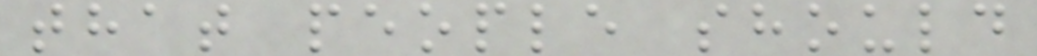that people should
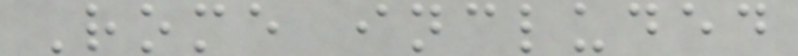Rome included
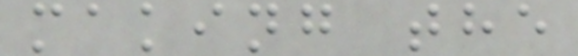making the
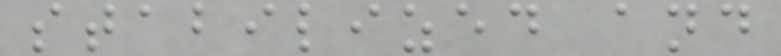stabilized and
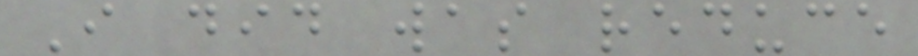I did was reduce
